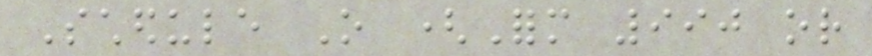Schedule O (Form 990 or
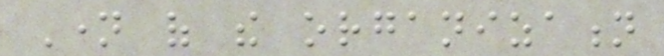Name of the organization
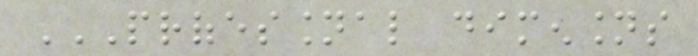PROFESSIONAL DIMENSIONS
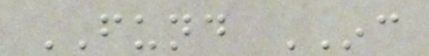FUND INC
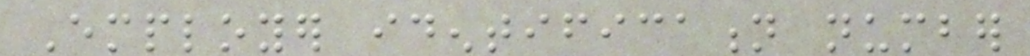Employer identification number
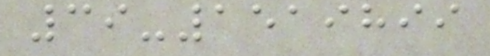39-1519899
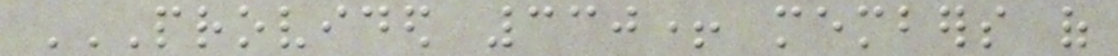PROVIDED 330+ MEMBERS OF
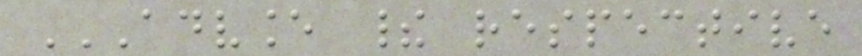ADVANCE THEIR RESPECTIVE
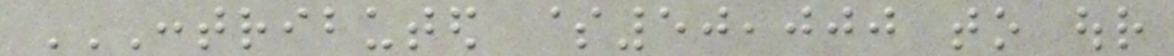CONTRIBUTED $50,000 TO OUR
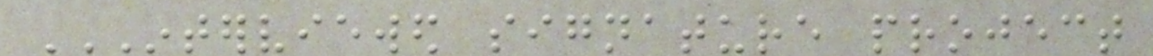INTERVIEWED SIGNATURE PROJECT
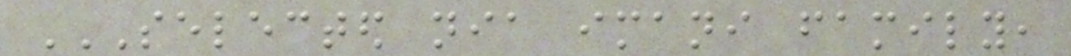SELECTED NIA IMANI FAMILY,
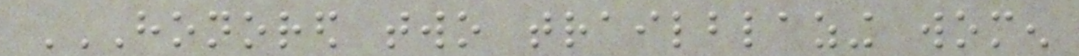HONORED TWO TRAILBLAZING WOMEN
